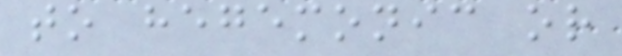to hegemonic or
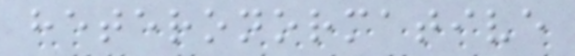heteronormative
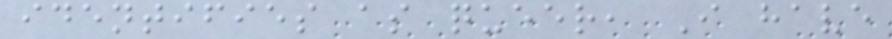identifies as queer, I have
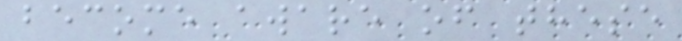become aware of these
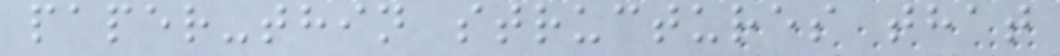paper-thin structures that
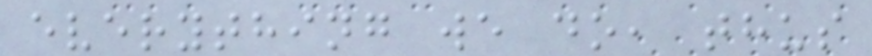everything we do, thus
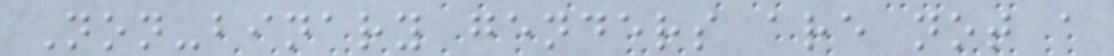Non-binary genders are not a
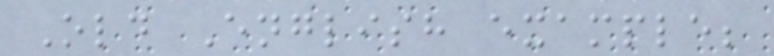Old English example;
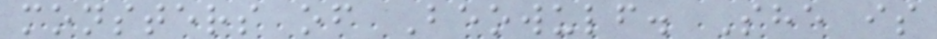monsters of Beowulf. She is
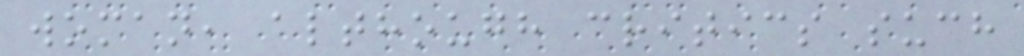woman, although critics such
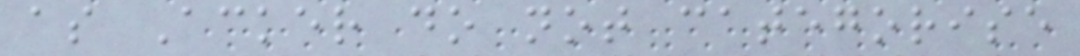as Acker do not categorise
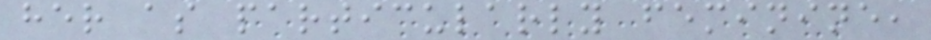her as particularly feminine,
